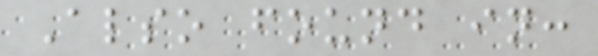Also found in:
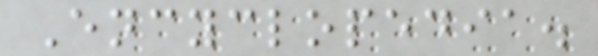Encyclopedia.
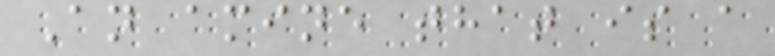An amine that is a
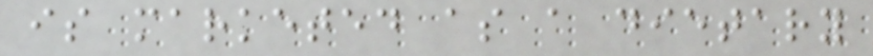is marketed as a dietary
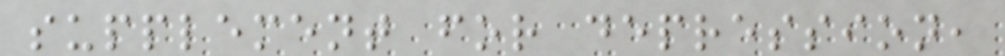supplement for depression,
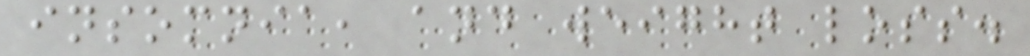insomnia, and weight loss.
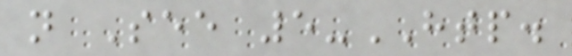n See 5-HTP.
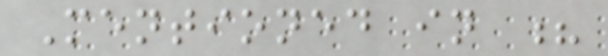Mentioned in ?
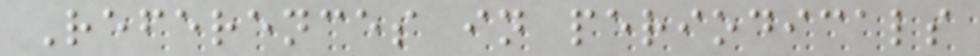References in periodicals
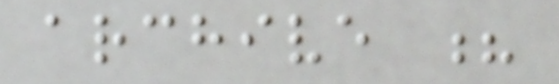archive ?
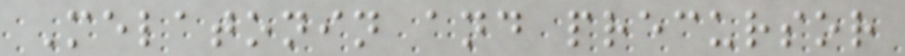Melatonin and precursor
